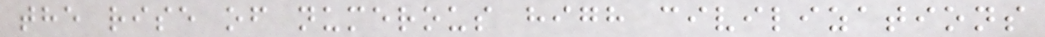the rise of numerous high civilizations
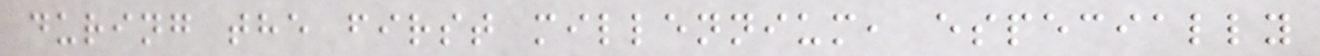during the first millennium, especially
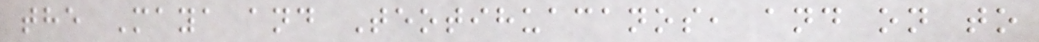the Maya and Teotihuacanos, and on to
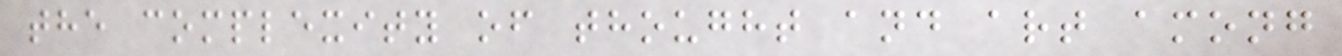the complexity of thought and art among
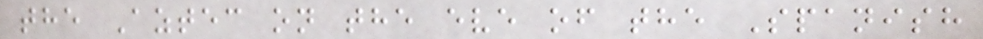the Aztec on the eve of the Spanish
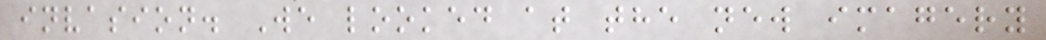invasion. We looked at the new imagery
